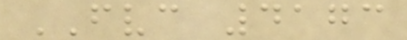FVC 4173
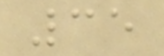35
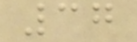37
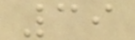39
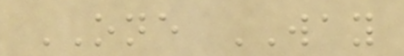ONE WAY
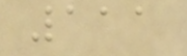111
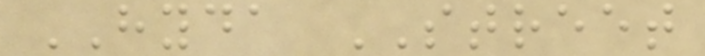HYDA STREET
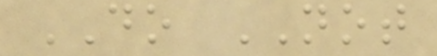DO NOT
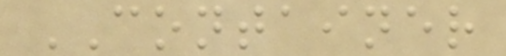CONTAINER
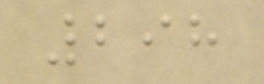298
